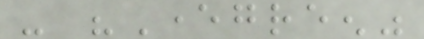- "Evergreen"
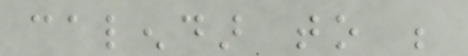calendar to be
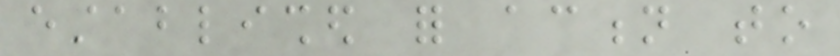established for action to
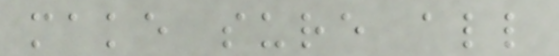make sure all
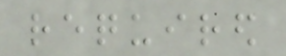required
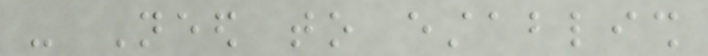- Need to establish
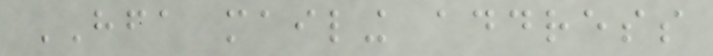HFA mailing address
